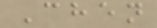Chen
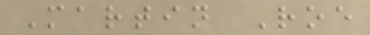Martin Roe
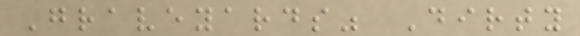Graveyards" Dirty
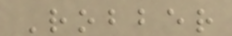Robber
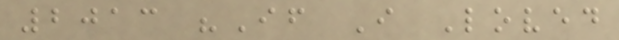2013 "If I Loved
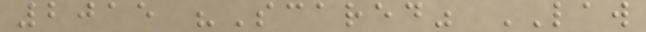2015 "Scared" LAW
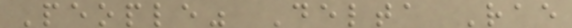People" Delta Rae
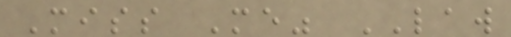Miss Me" LAW
